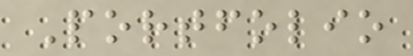Portfolio
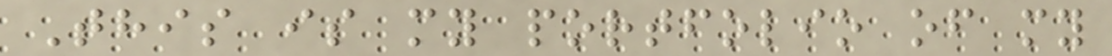This is my portfolio of my
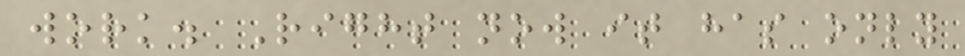work. Right now it has only
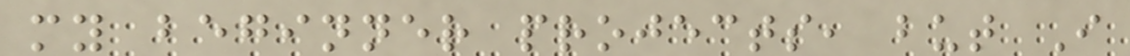my beginner projects, but I
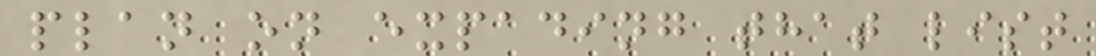plan on expading that list
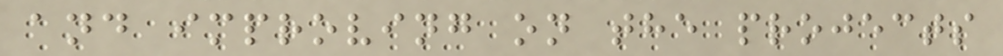and improving on the projects
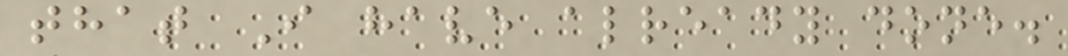that I have already done.
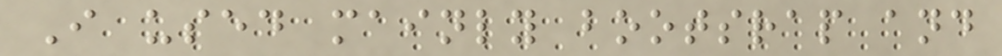I used mainly bootsrap and
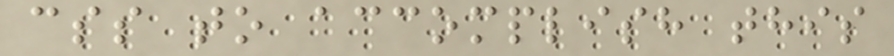css to accomplish this
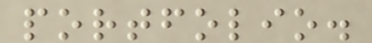portfolio.
